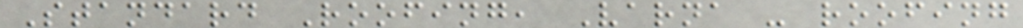Standard Roofing, Varna - roofing
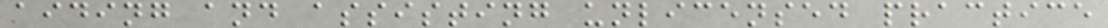aiding and assisting unlicensed practice
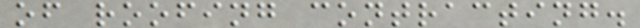of roofing contracting.
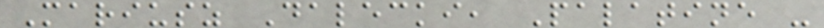Mariusz Dalecki, Palatine -
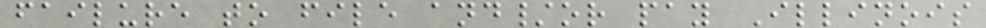failure to file and/or pay Illinois
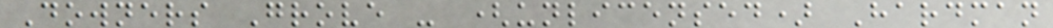Downers Grove - (unlicensed) Hardman
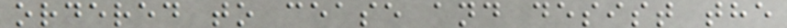ordered to cease and desist the
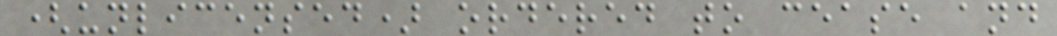(unlicensed) ordered to cease and
